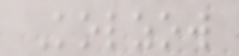Kolzow
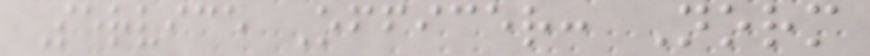Service Officer: Norm
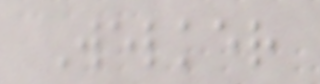Welker
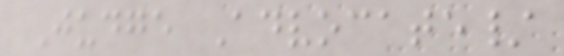Judge Advocate/
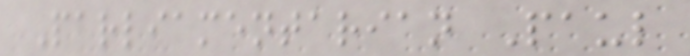Parliamentarian Paul
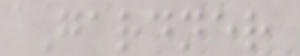Gardner
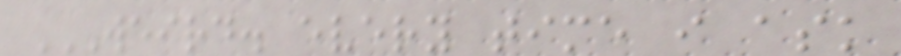WEIRD. EVERY TIME I ASK
